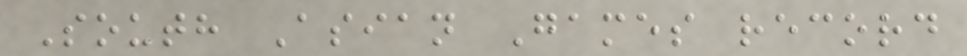South Asian Games record
